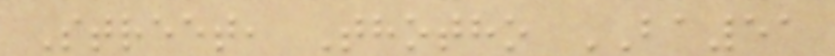Street, Thotho BA51
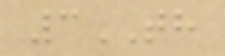3TH
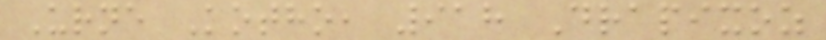Urne Kotho, 918 Drapixoz
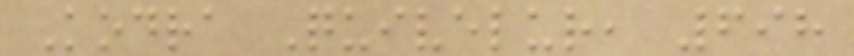Kodra Quivelur, 698
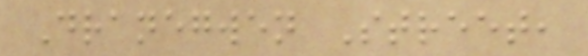Dranegwen Street,
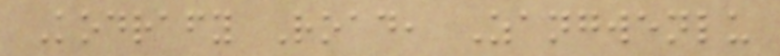Kodrafy Road, Zangwenlu
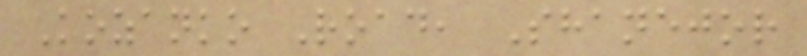Kozanko Road, Shanejor
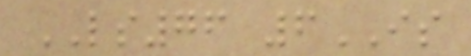LS76 6IS
